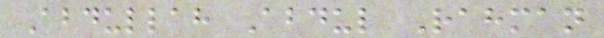Abdullah Abdul Rahman
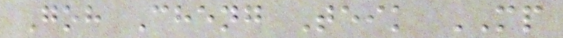Goh Cheng Teik MP
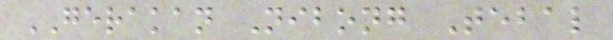GERAKAN Nibong Tebal
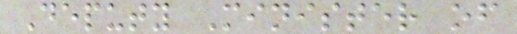Deputy Minister of
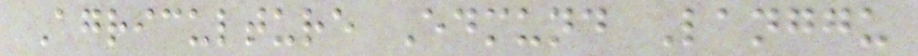Agriculture Edmund Langgu
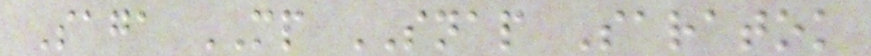Saga MP SNAP Saratok
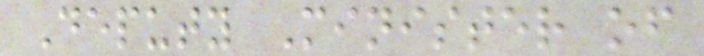Deputy Minister of
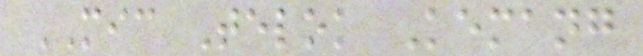MIC Telok Kemang
